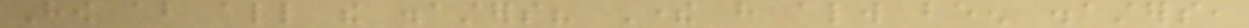How about all the disasters? There have always been disasters,
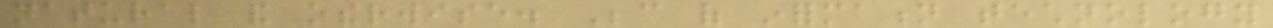natural and otherwise. Because of information technology
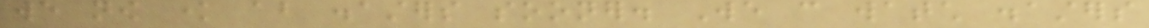we now know about disasters sooner. We can watch disasters
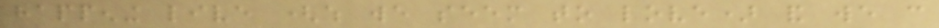happening live (which we seem to love) and we can
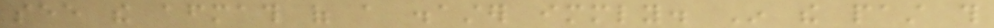see the aftermath of a disaster immediately. In the past this
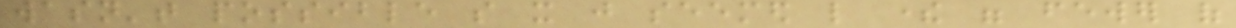wasn't possible so it just seemed like there were fewer of
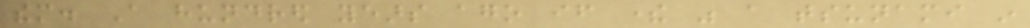them. A hundred years ago if there was a tsunami in
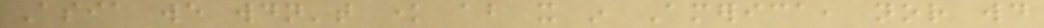Asia we wouldn't know about it in America, nor would
